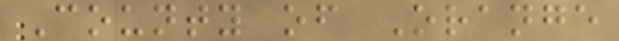County of Orange
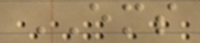EMS
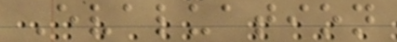Evaluation
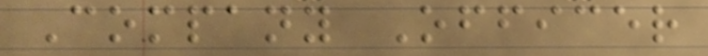Company Officer
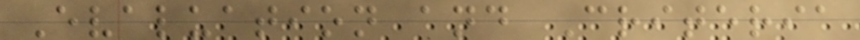Evaluation and Criteria
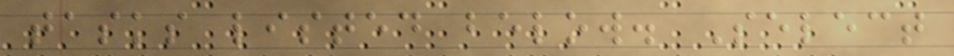tasks listed below. Select
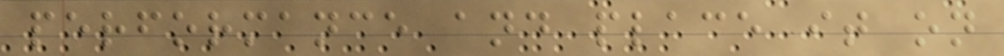performance and place it on
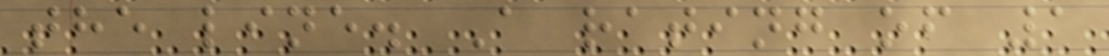the line. A rating of 1
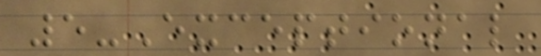5-Exceptional
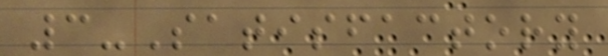3-Satisfactory
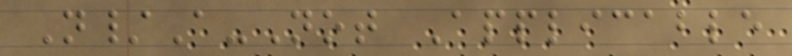N/A-Not Applicable
